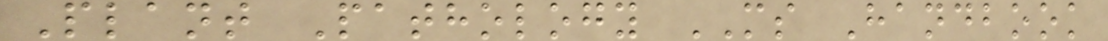Plant Pathology MS Handbook
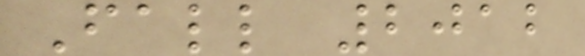Fall 2012
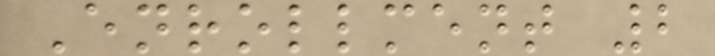Enrollment 2
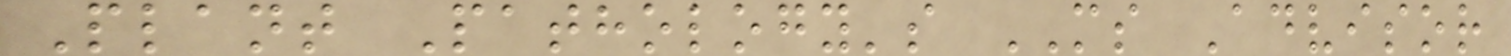Plant Pathology's MS Advisor
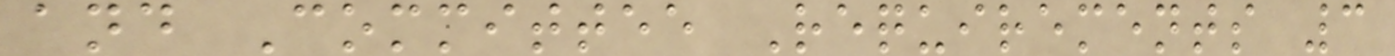and Committee Requirements 3
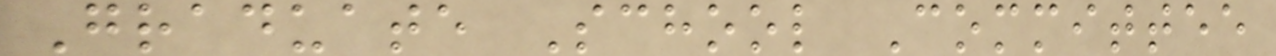Graduate School Committee
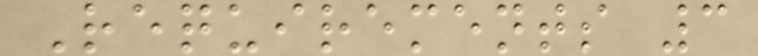Requirements 3
